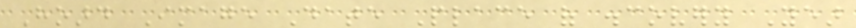Hoard Image Date Place of discovery Year
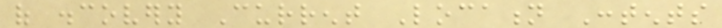of discovery Current Location Contents
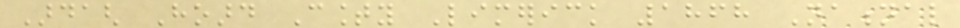Ardagh Hoard County Limerick 1868 National
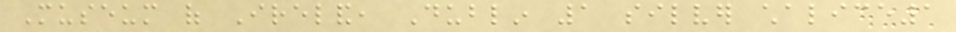Museum of Ireland, Dublin 1 silver chalice1
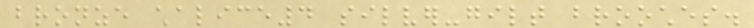bronze chalice4 silver-gilt brooches.
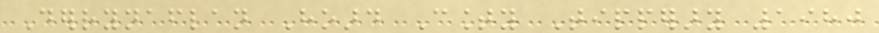Derrynaflan Hoard County Tipperary 1980
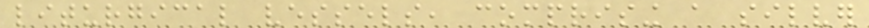liturgical vessels, comprising a silver
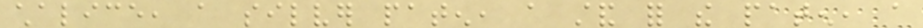chalice, a silver paten, a stand for the paten, a
